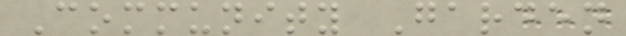Community Garden
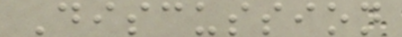Discussion
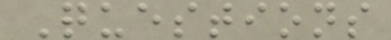Questions
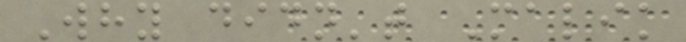Why didn't Malik
